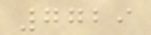7729
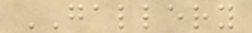GALLERY
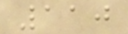110
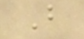B
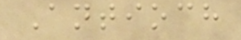Antioch
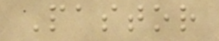Pastor
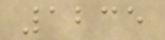1235
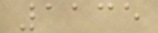1135
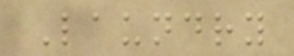Laundry
